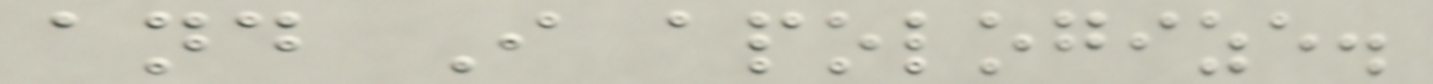and I apologize.
